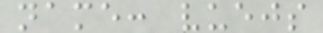name: vuejs
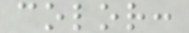color:
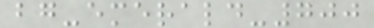bg-emerald-700
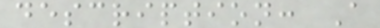description: A
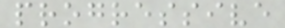progressive
